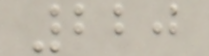220
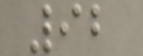92
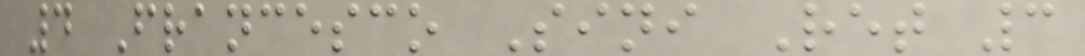4 Francesco Sini Ret 3
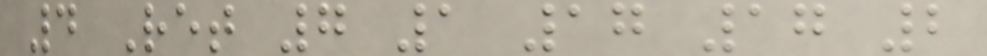4 Ret 7 1 17 17 2
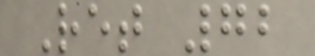Ret 72
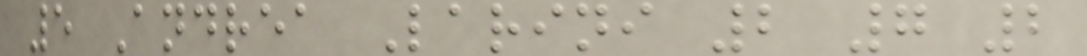5 Andrea Larini 2 7 2
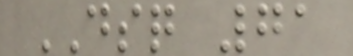DSQ 71
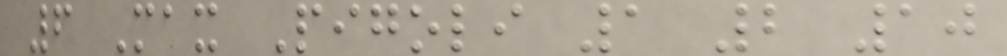6 Max Pigoli 1 2 10
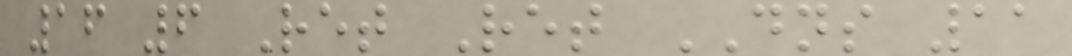16 6 Ret Ret DNS 11
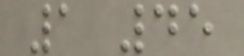1 45
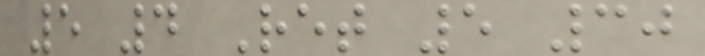5 4 Ret 5 30
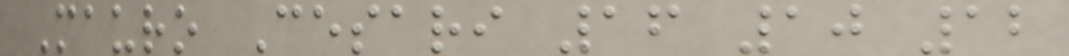Mauro Cesari 16 10 12
